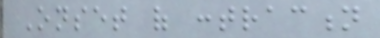Onset of contraction
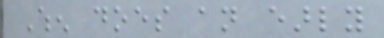When does an early
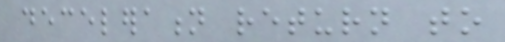deceleration return to
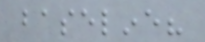baseline?
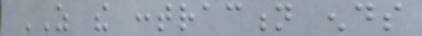AS the contraction ends
